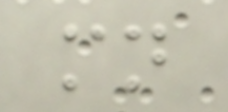mn
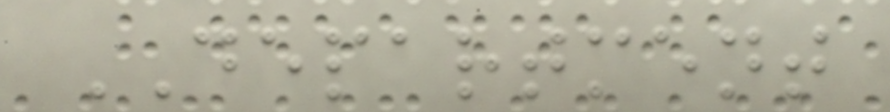DEPARTMENT
